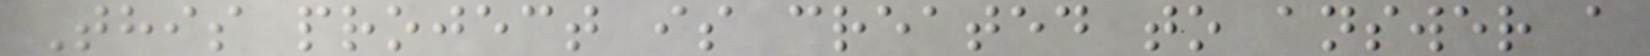This project is created to answer a
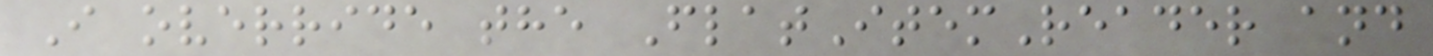I override the FlatItemReader and
